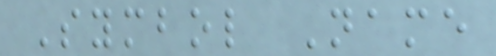Symbol Name
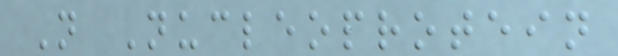N Nucleoprotein
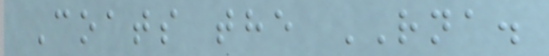Coats the RNA.
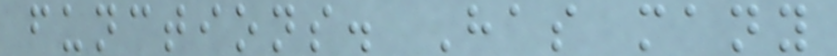functions. Has many
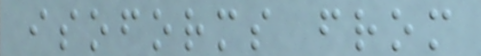isoforms from
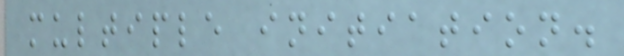multiple initiation.
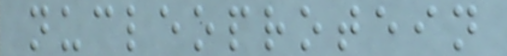nucleoprotein
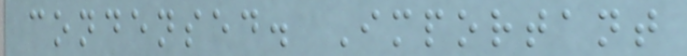condensed. Important
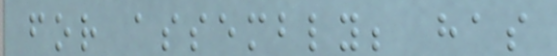for assembly; has
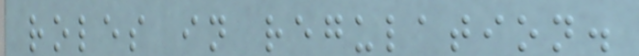roles in regulation.
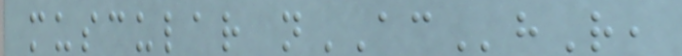muscular nAChR,
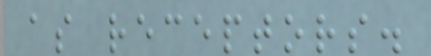as receptors.
